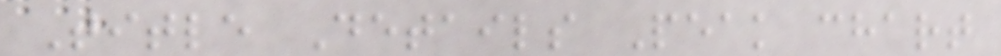Title Details Peak chart
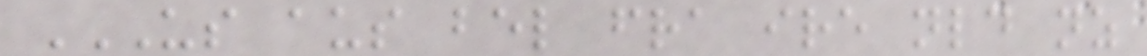US AUS BEL FRA IRE NLD NZ
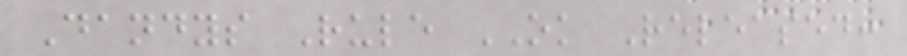Dandys Rule OK Released:
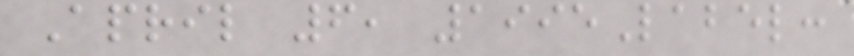April 6, 1995Label:
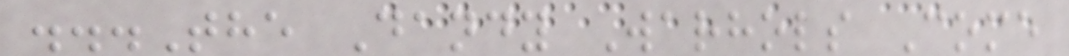...The Dandy Warhols Come
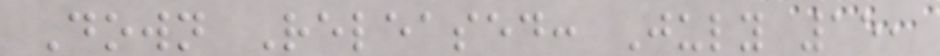Down Released: July 15,
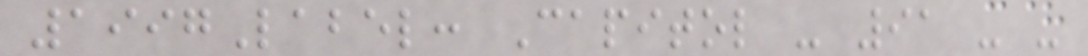1997Label: Capitol - 91 - -
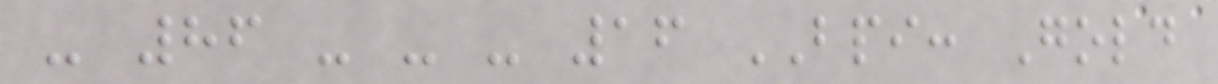- 86 - - - 16 BPI: Gold
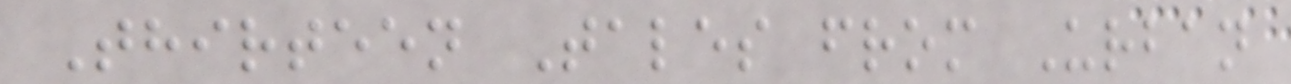Thirteen Tales from Urban
